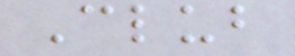Club
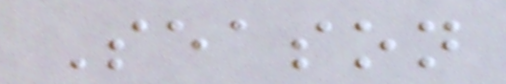Season
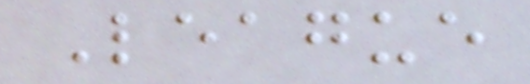League
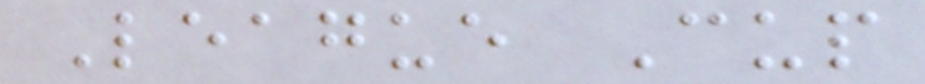League Cup
